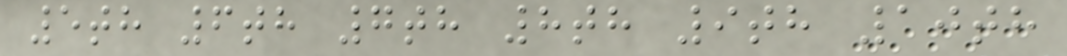5th 6th 7th 8th 9th 10th
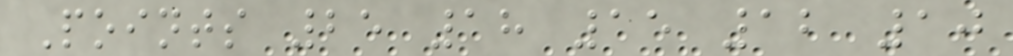Points 25 18 15 12 10
